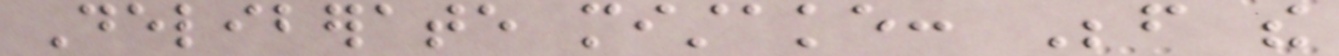Deliberate mistake: Before the
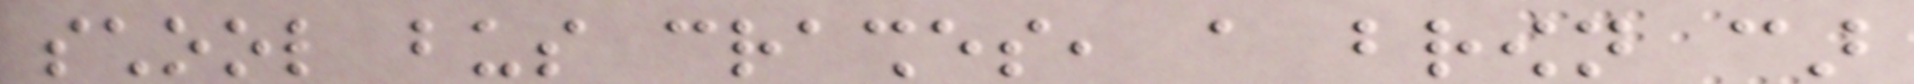school bus crashes, a brown car
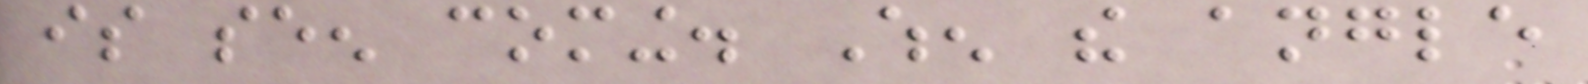is seen coming. When the angle
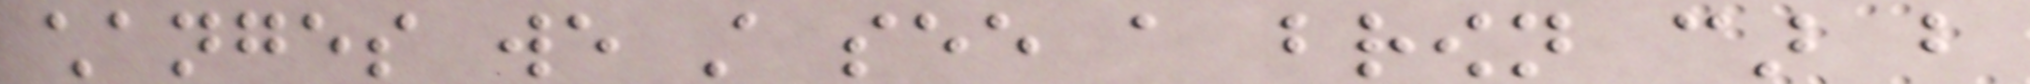changes we still see a brown car but
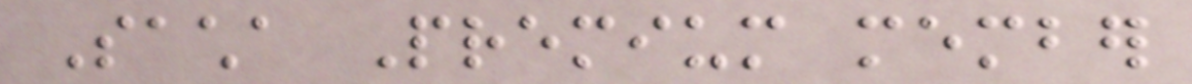Sacha Premium member
